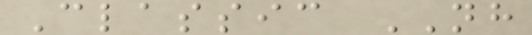Classic NH
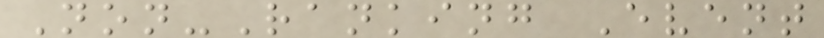Non-Ranking Event
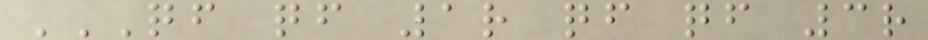QF QF 1R QF QF 3R
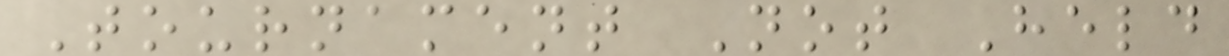Tournament Not Held
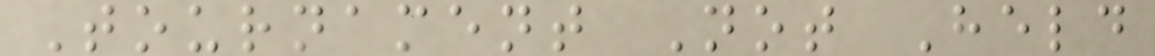Tournament Not Held
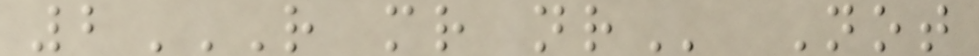2R MR NR Not
